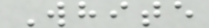White
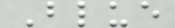Blue
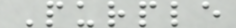Purple
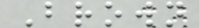Brown
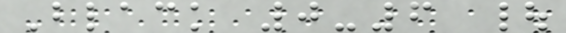Black 0-6 |
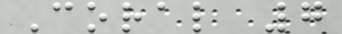Coral 7
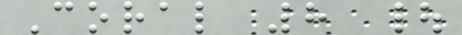Coral 8 |
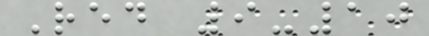Red 9-10
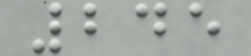245
